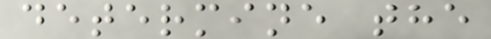determine the
